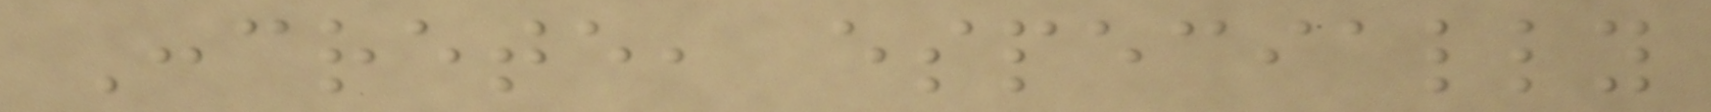Concrete, especially
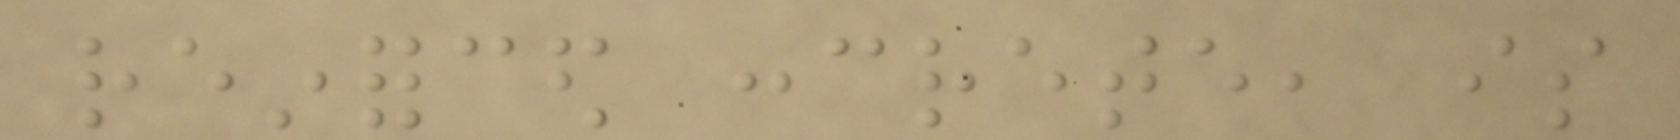reinforced concrete, is
